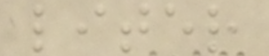liter
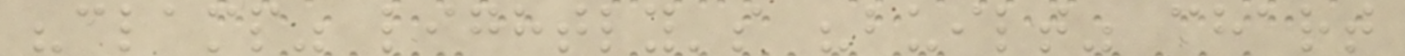"clamp" lightly's "built" chart
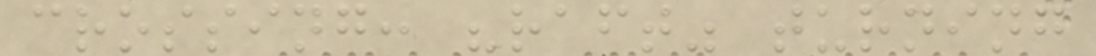crossing: "raft" turning
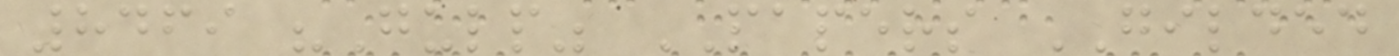8469 "Gulp" PAPERS GILDED
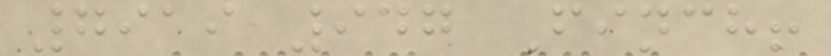7919 947 Finch!
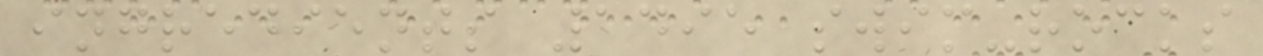ingredients 1495 swim-rocks
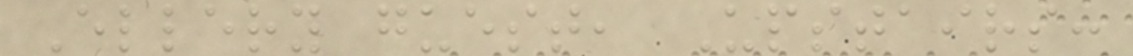Ellery guest, Upstairs:
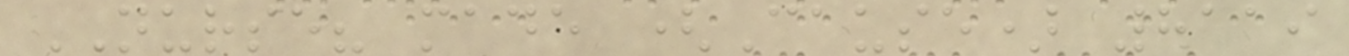NURSE? made (Cause) 8119
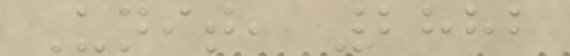Unit, 2882
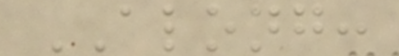ALONG:
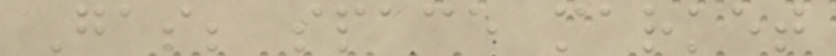Gas; space market
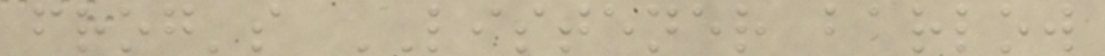frog's LISTENER barlow
